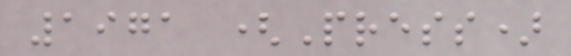1971 (Press)
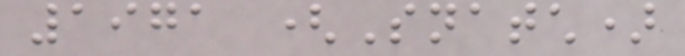1971 (Snatch)
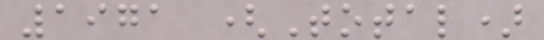1971 (Total)
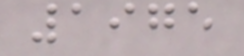1975
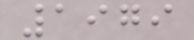1979
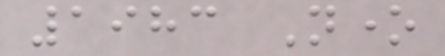1983 None
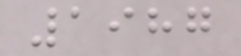1987
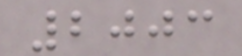2003
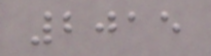2015
